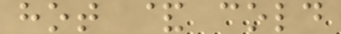hot & cold
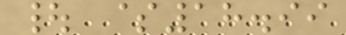| $18.99
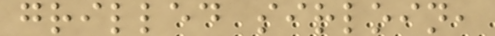grilled sirloin,
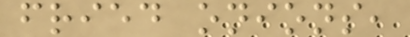fried onions,
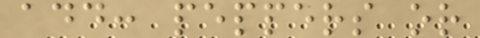add: peppers or
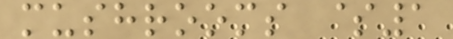mushrooms $1
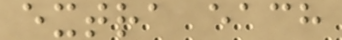extra each
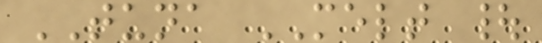TUNA MELT |
